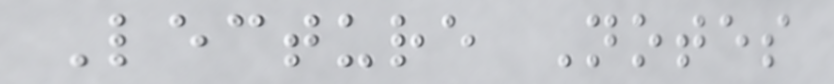Lecture Notes
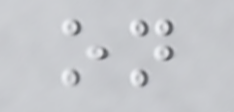on
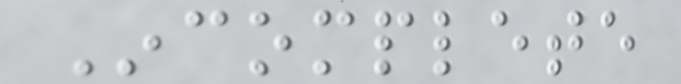Incomplete
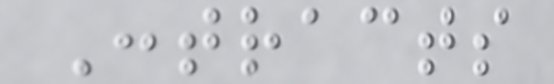Contracts
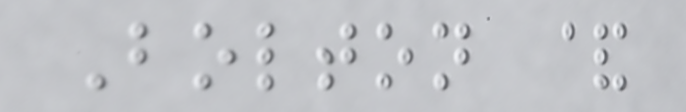Bolton &
